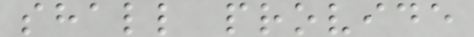shall provide
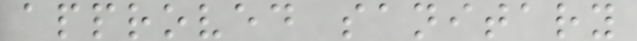approved sanitary
